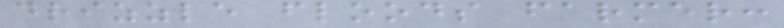drizzle floods farmer:
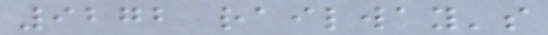9272 railway's
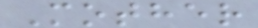Mother
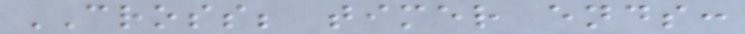CROSS; timer ends:
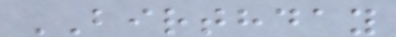BIRTHDAY
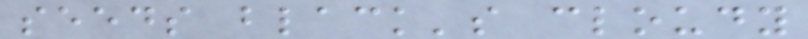seeds black's cloudy
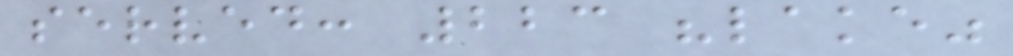served: 223 "lake"
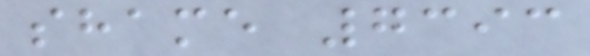shame 7393
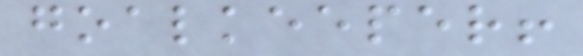goalkeeper!
